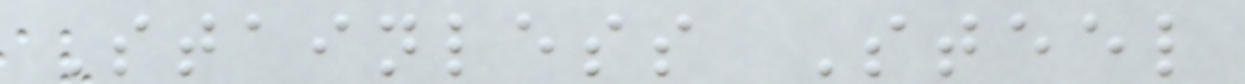Stainless Steel
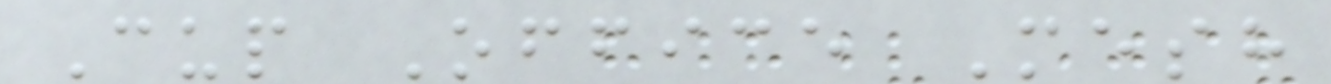Cup Office Mesh
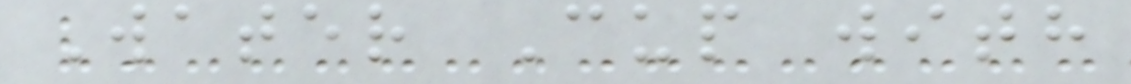Water Cup with
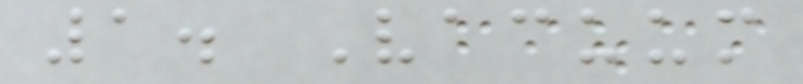1. Vacuum
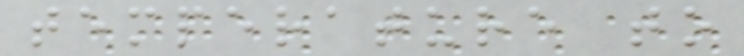temperature to
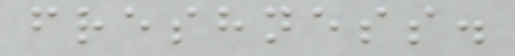freshness.
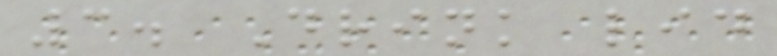3. Drink lid
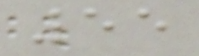55
